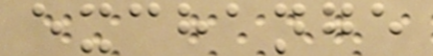exchange
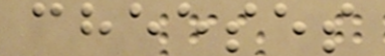cheeses
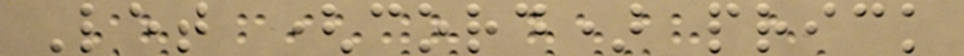Let (cord) prick
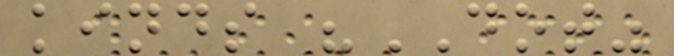kinds "DOT"
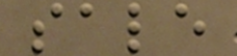sale
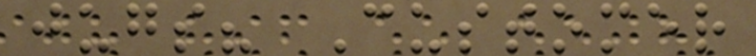jugs? Customer
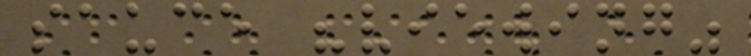sauce "viewing"
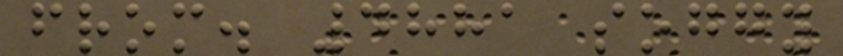from. 4881 soggy
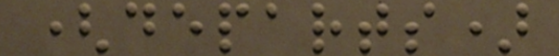(departs)
